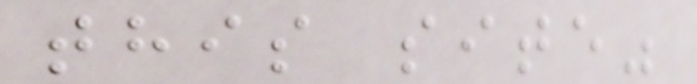this site"
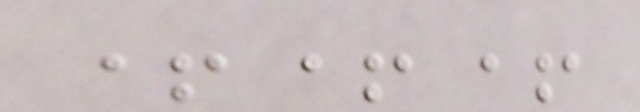+++
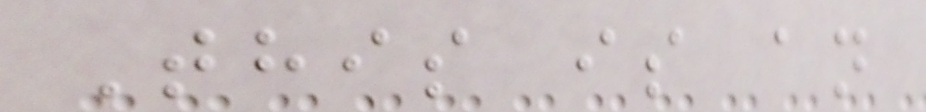This is an
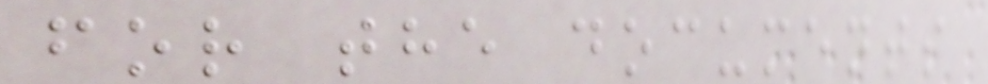for the documents
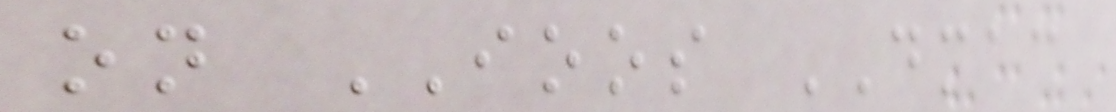on IOOS DMAC
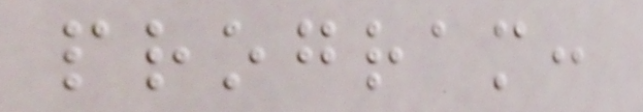program:
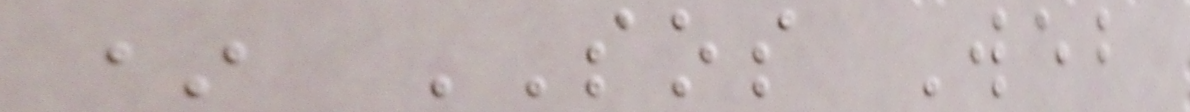* SOS Web
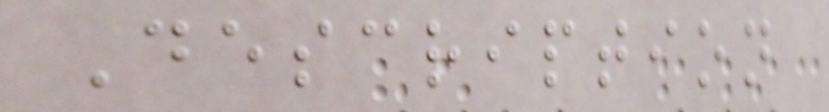Description
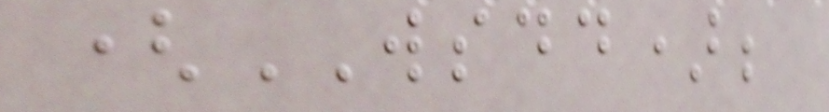(WSDD);
